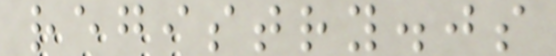registry.js
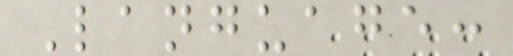Language:
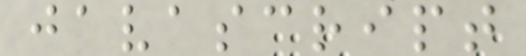javascript
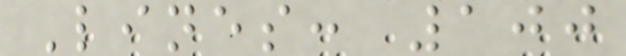Lines: 100
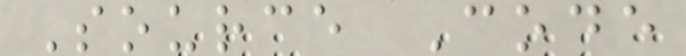Source Code
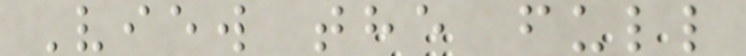View the full
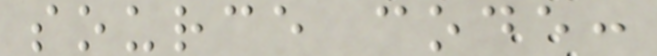source code:
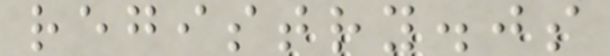registry.js
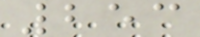253
